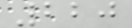220
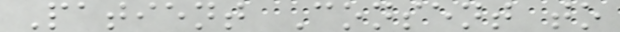Patient Consent to
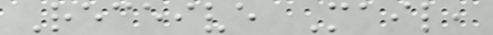Receive Mail,
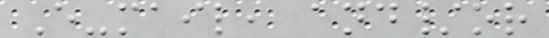E-mail, and/or
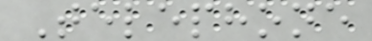Telephone
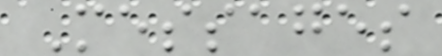Messages
